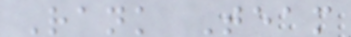Rank Team
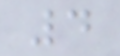4
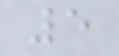5
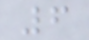6
